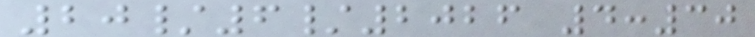20/6/2026 4:30
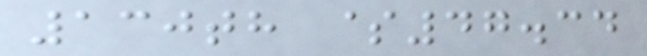130th $47.34
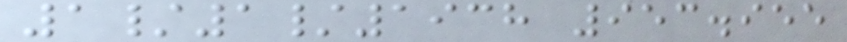1/1/1938 953.955
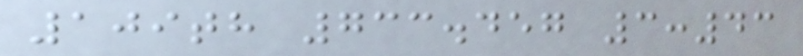109th 733.457 3:43
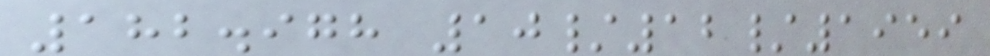182.978 10/12/1959
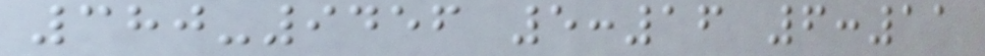380-9456 5:16 6:11
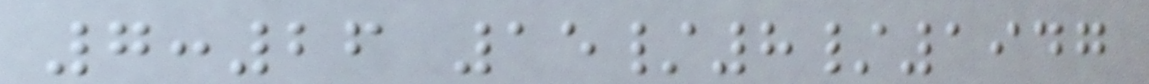7:26 15/8/1947
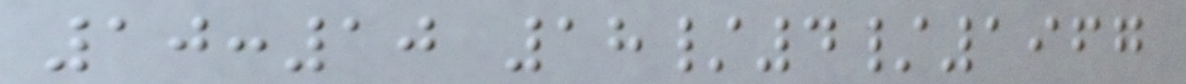10:10 18/4/1967
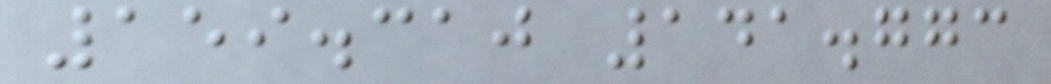159.310 141.773
